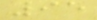95
